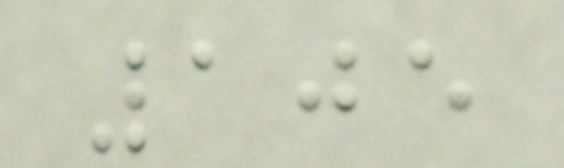105
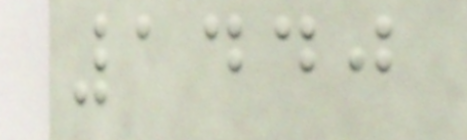1440
